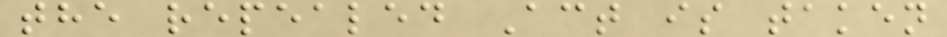the repealed Act is taken
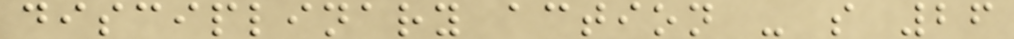disciplinary action - s 26
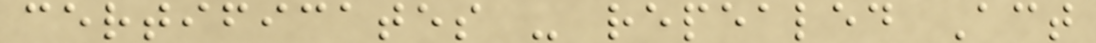certificates - repealed Act
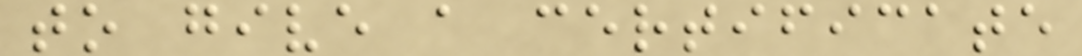to give a certificate
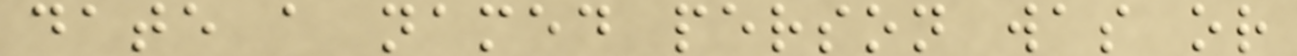date a named person was or
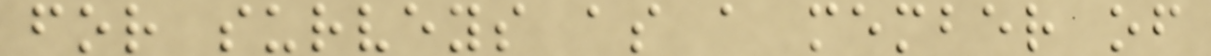for surveys as a member of
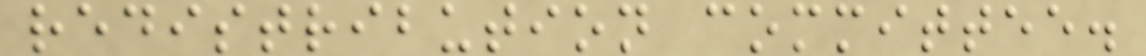redistribution committee.
